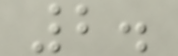2.
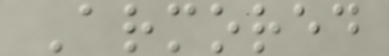Armored
